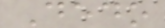Dedo
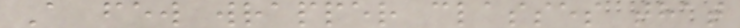A few wrapper classes that
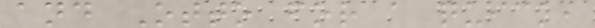and Otto for a quick,
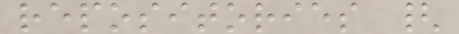repositories {
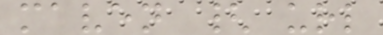maven { url
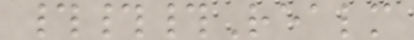###Realm
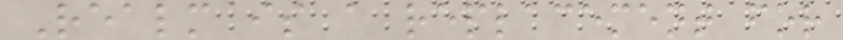Realm is a replacement for
